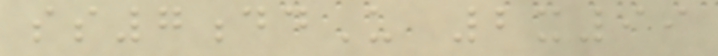ss7ddU 2x99
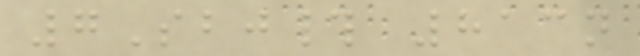7Sbj# 813n
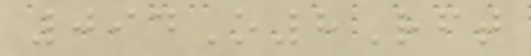094O8Rft
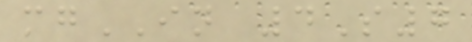mgIN 4S7
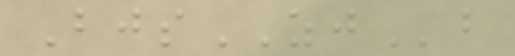BjsZJb
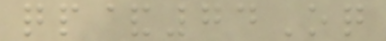qp&74Oq
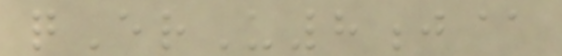qErU8j@
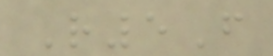R5F
